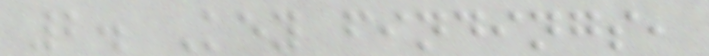2. Key findings,
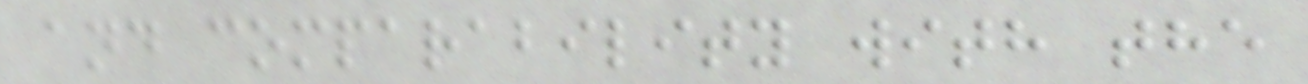and comparability with the
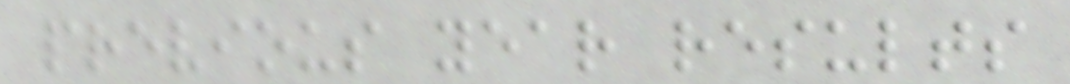previous year results
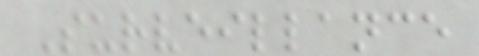Surveillance
